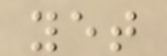yet
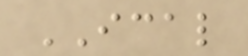ICAL
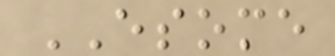ESOME
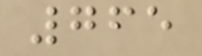765
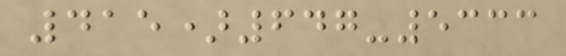415)647-5333
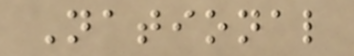National
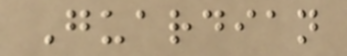Guardian
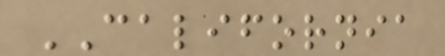CALIFORNIA
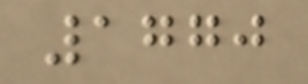1770
